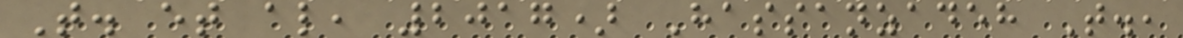T. et al, 2017) Hassanzadeh T.,
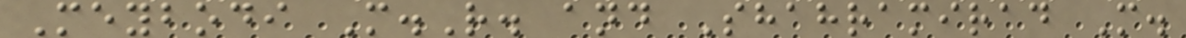Meybodi M.R. and Shahramirad M.
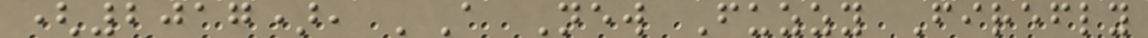(2017), 'A New Fuzzy Firefly
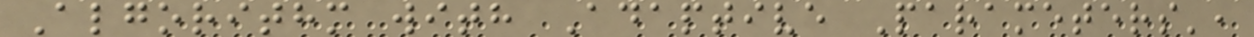Algorithm with Adaptive Parameters',
